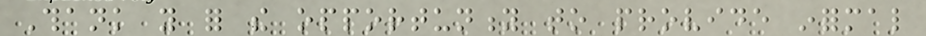Thank you for the opportunity to provide informal
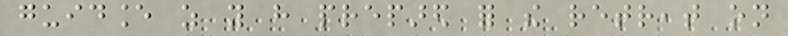guidance as you have prepared for the retreat on
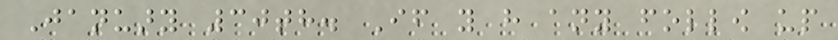January 30th. If you have any follow up
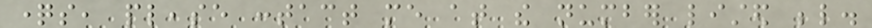questions, please contact me at the number listed below.
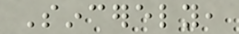Sincerely,
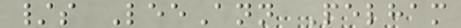/s LeeAnn Pelham
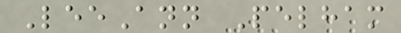LeeAnn Pelham
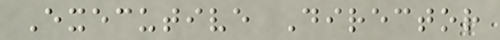Executive Director
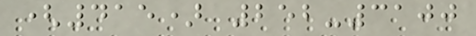(415) 252-3100
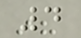4
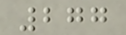277
